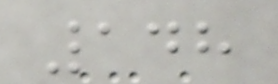148
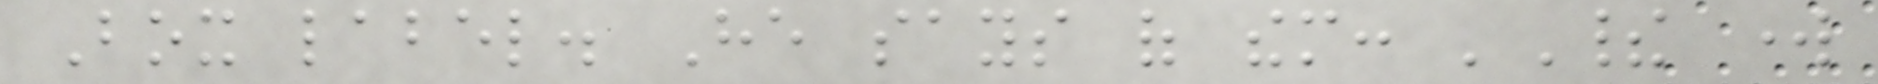Box label. He says of them: 'Their work
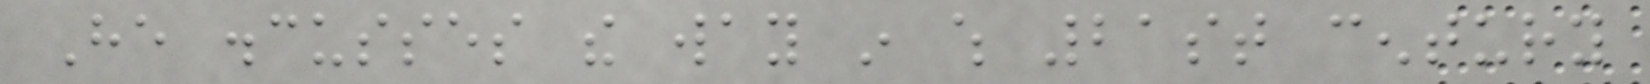He discusses the way in which 21st century
